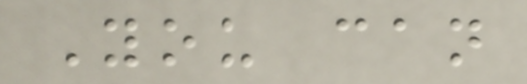You can
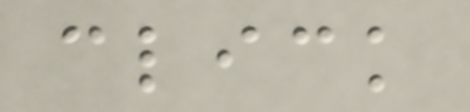click
